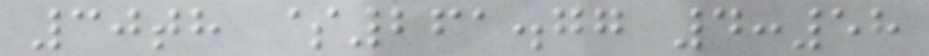30th $261.77 4:58
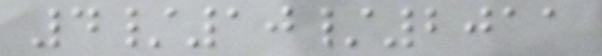4/10/2011
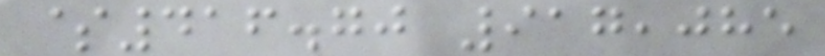$416.70 917,085
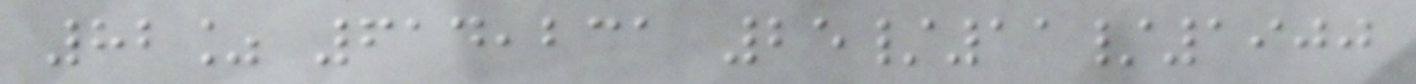82% 614,231 25/11/1900
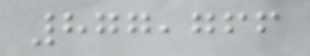877,766
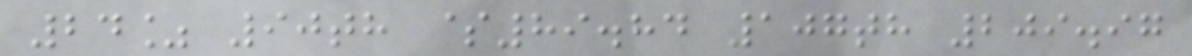24% 90th $89.84 107th 209.97
